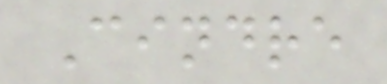Cindre
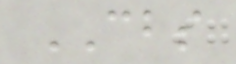CBS
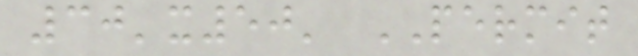30'x50' PERMIT
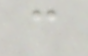c
